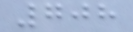708
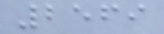2569
